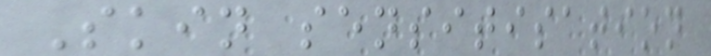Skin sensitisation
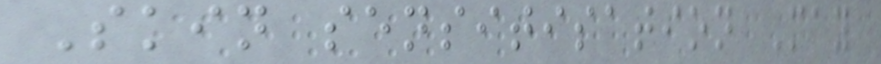Skin sensitisation May
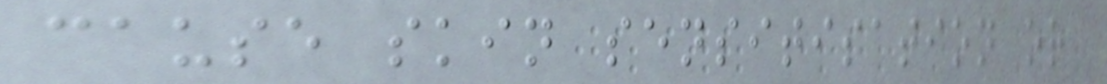cause skin sensitisation or
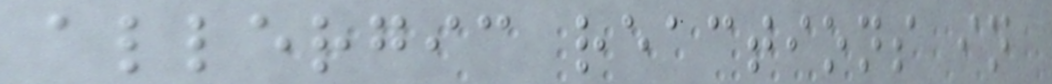allergic reactions in
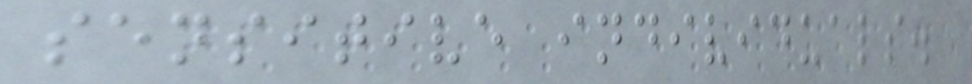sensitive individuals.
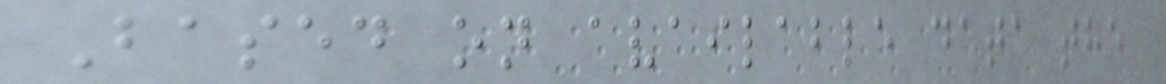Based on available data the
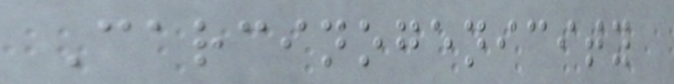Carcinogenicity
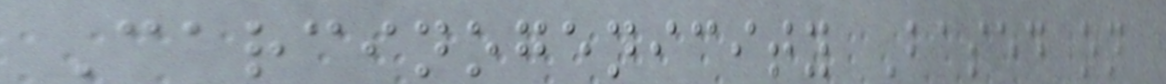Carcinogenicity Based on
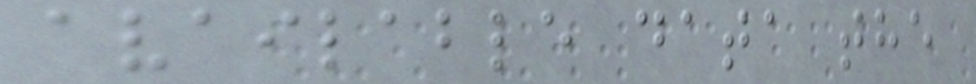available data the
